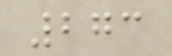273
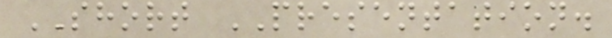SHORT PRESENTATION.
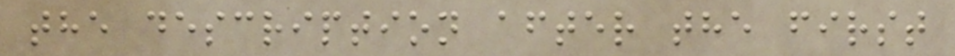the description after the first
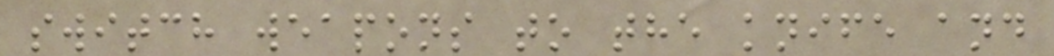switch weapons to the knife and
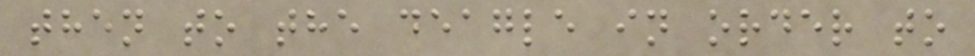then to the deagle in order to
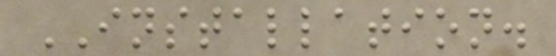INSTALLATION.
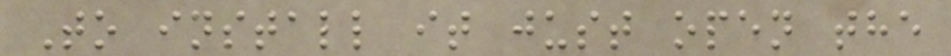To install it just open the
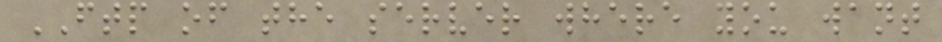FTP of the server where you want
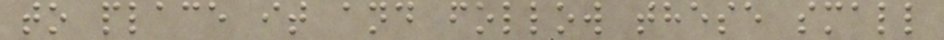to place it and follow these small
